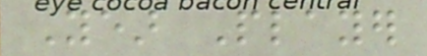Year Player
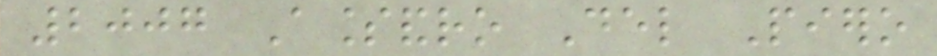2007 Alessandro Del Piero
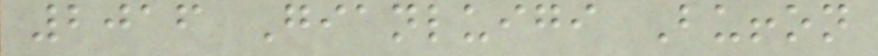2016 Gianluigi Buffon
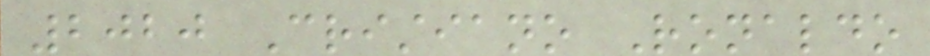2020 Cristiano Ronaldo
